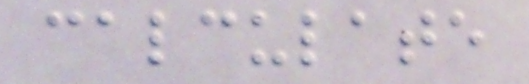calculate
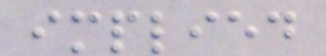implied
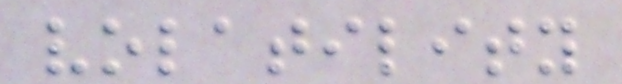volatility
